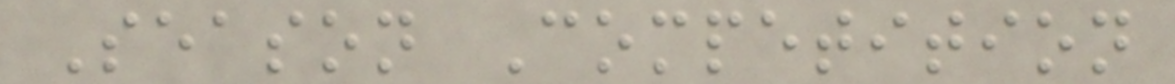Season Competition
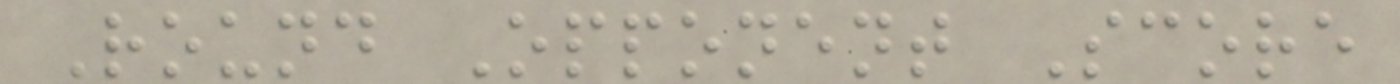Round Opponent Score
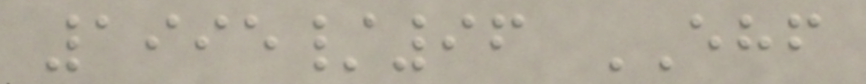1995/96 EHF
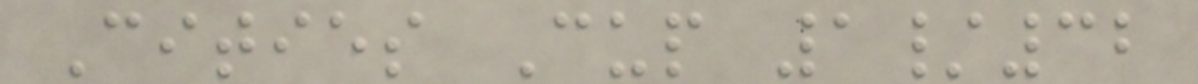Cities Cup 1/32
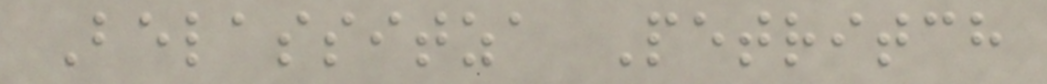Belassitza Petritch
